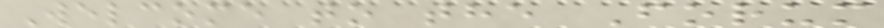Welcome to the Forum
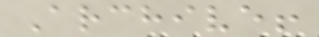Archive!
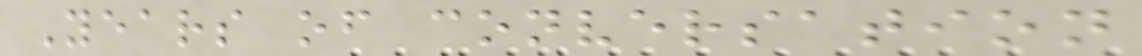Years of conversation
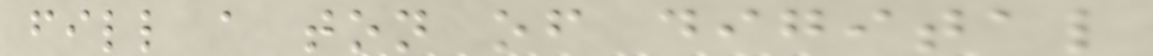fill a ton of digital
